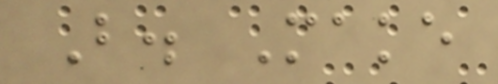B. Make
